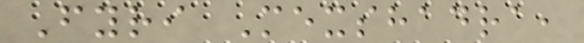Fyri Mexshadra,
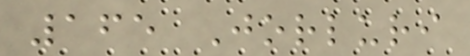165 Jorluri
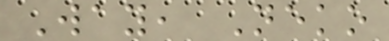Way, Neko
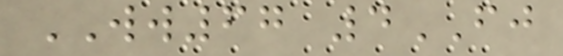WW67 4FJ
